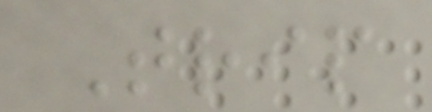Trip
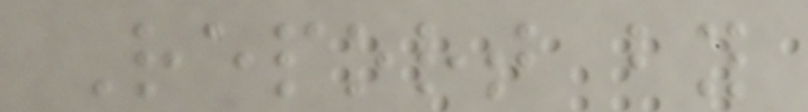Report by
